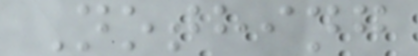Nothing
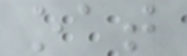oat
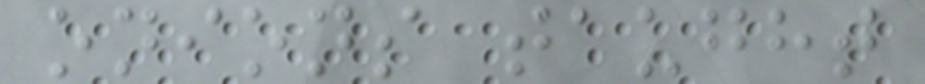onions taught
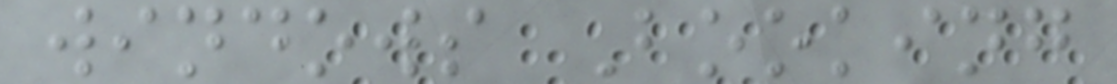windows Booking
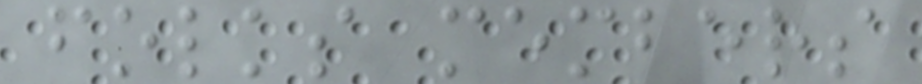folks members
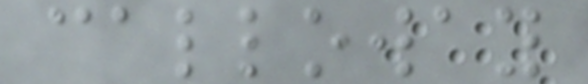calloway
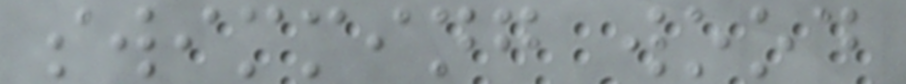swimming wood
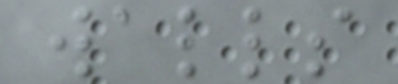walls
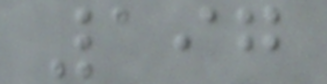197
